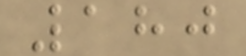180
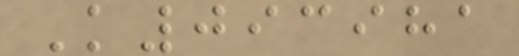K093981
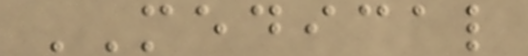MEDICAL
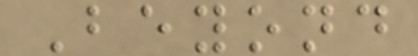Beyond
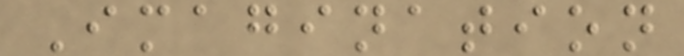Imagination
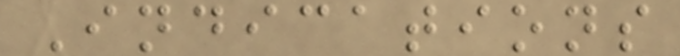Indications
